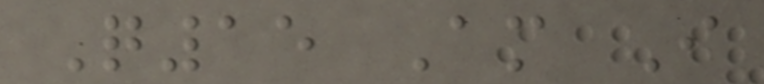Q15 Am I
